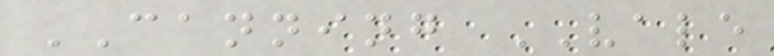CANNING VALE
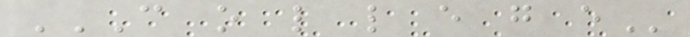C O L L E G E
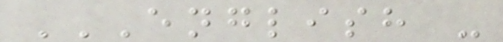ENGLISH -
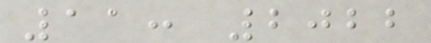11: 2022
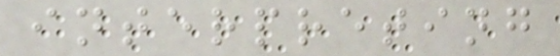interpreting
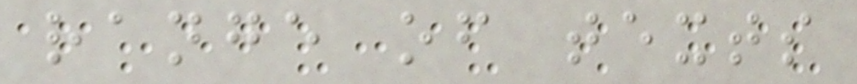range of texts
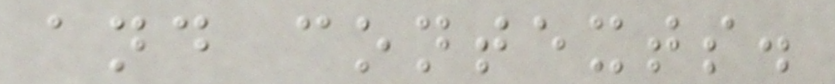and contexts.
